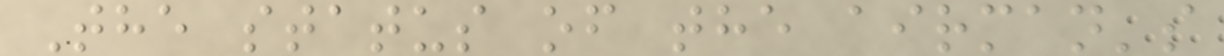The status of the airman's
